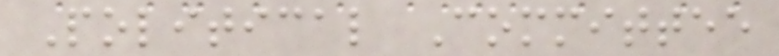Political Committee
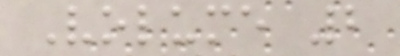Volume 2
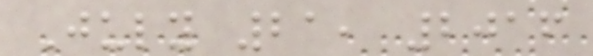July 21, 2016
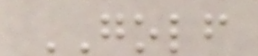GOLF
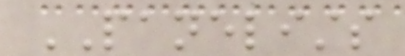PANELISTS
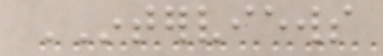INTERVIEWS
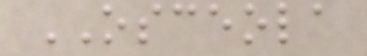OSCEOLA
